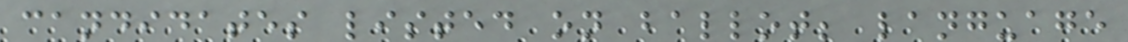candidates listed on ballot; language
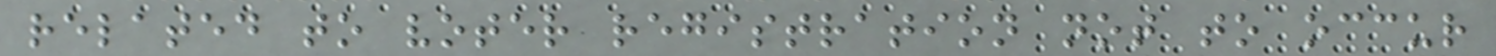related to voter registration not to occur
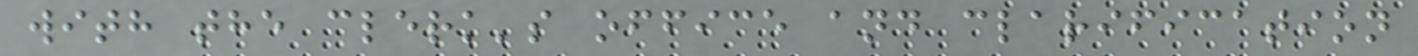with the clerk's office and clarification
